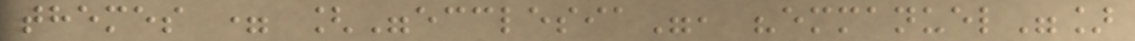themes = ["ecclesia", "emmanuel"]
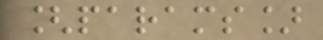[params]
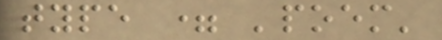type = 'poem'
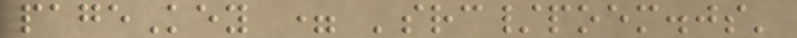pageKey = 'src/poem.js'
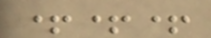+++
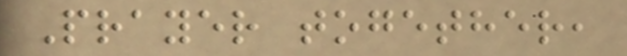Prayer together,
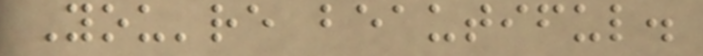You're beautiful.
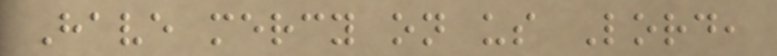Have mercy on us Lord,
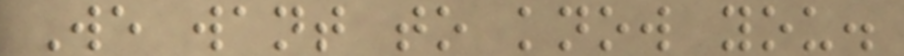We want to know you.
